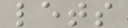lets
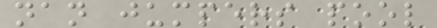nan jumpers pool
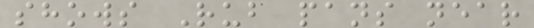shows Rub pans near
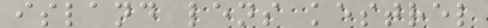island lens kestrel
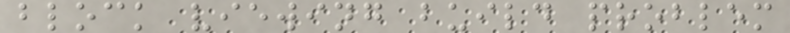block viewing build problem
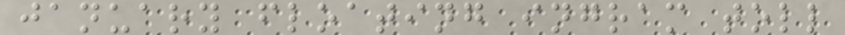january floating ingram toll
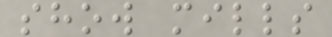show mills
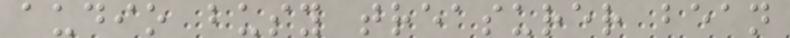audio busy treasurer bean
